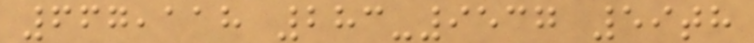667,118 283-9537 59th
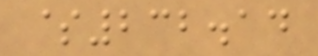$232.14
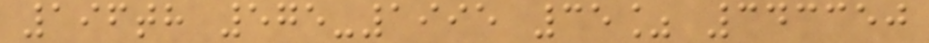196th 575-1995 35% 343350
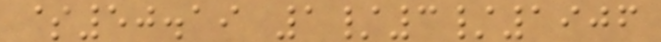$50.19 1/3/1906
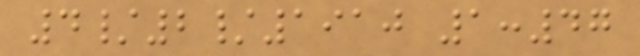4/2/1910 1:47
